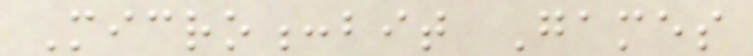Micro:bit Games
